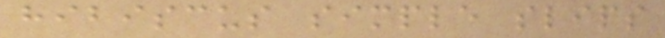hibiscus simple slips
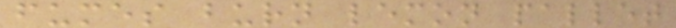fumes burn lemon pallet
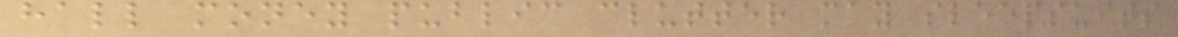hall money public clutter may sleepsuits
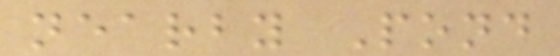nearby Pond
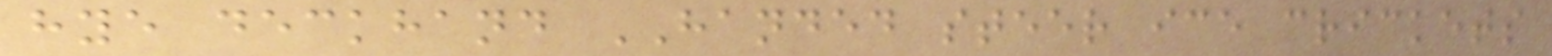hye deckhand HANDED steer ice crickets
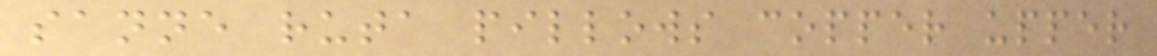sanne ruta pillows copper upper
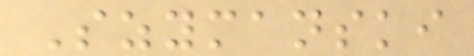Szymanski
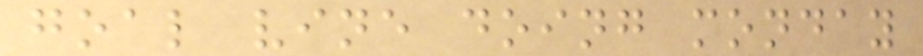goal vine doing monday
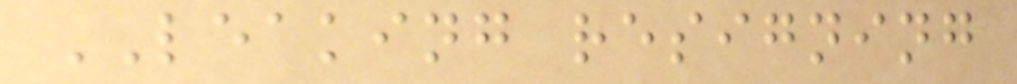LEAKING resigning
